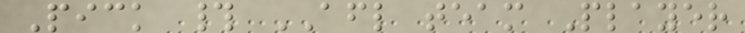Pick # AFL team Player
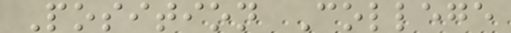Position College
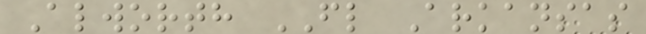Alworth FL Arkansas
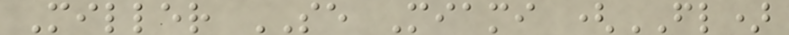Miller SE Miami (FL)
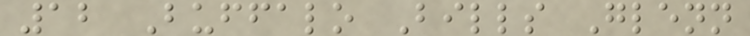12 Buffalo Bills Glenn
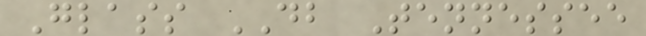Glass DB Tennessee
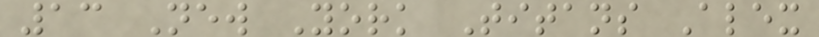13 New York Titans Alex
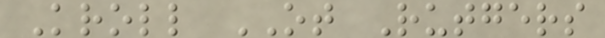Kroll OT Rutgers
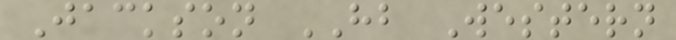Jackson HB Western
